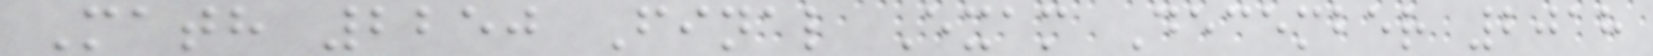Math 2250 Final Exam December 2018
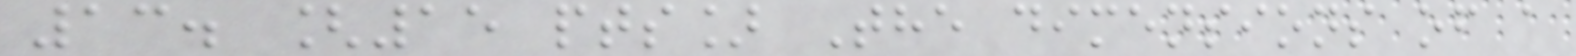13. [15 pts] The dimensions of a
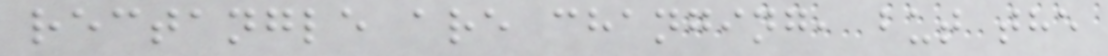rectangle are changing, but the
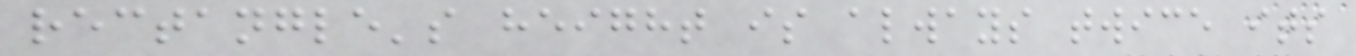rectangle's height is always twice its
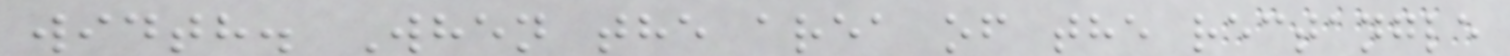width. When the area of the rectangle
